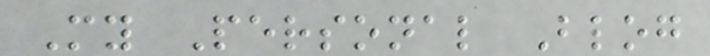My Personal Blog
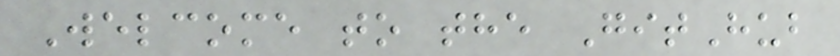Welcome to the GitHub
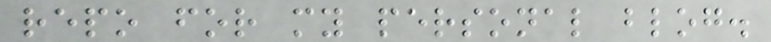repo for my personal blog.
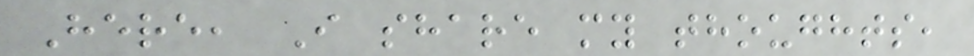Here, I share my thoughts,
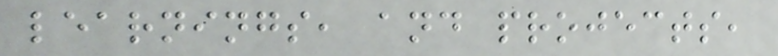learnings, and projects,
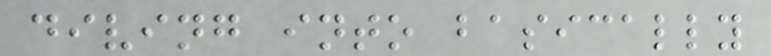diving into basically
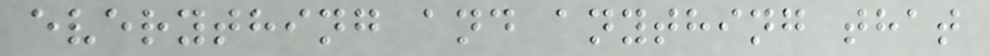everything and anything that
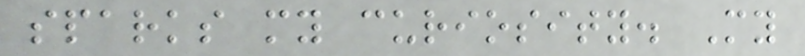sparks my curiosity. My
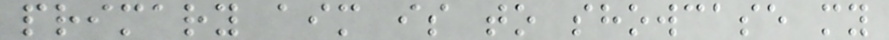primary aim is to showcase my
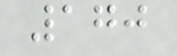170
